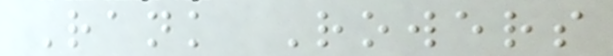Rank Rowers
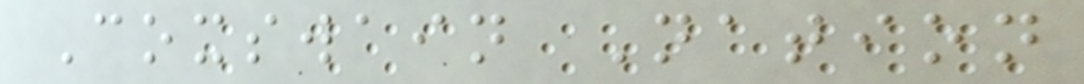Coxswain Nation
